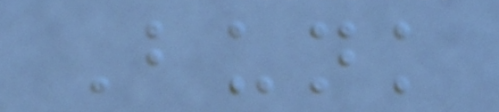Bunk
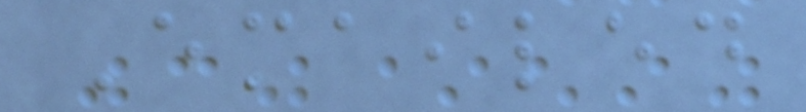Emailed
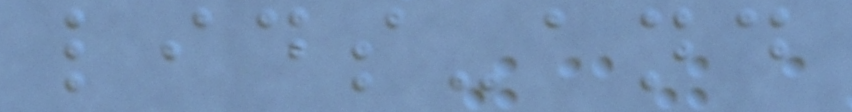lids-and
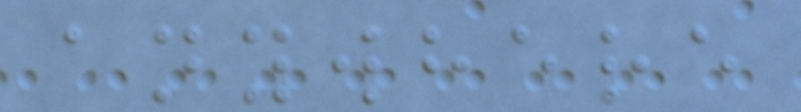anywhere
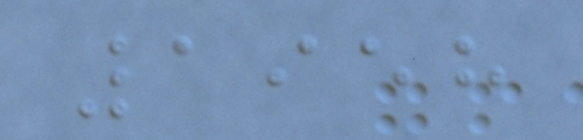1958
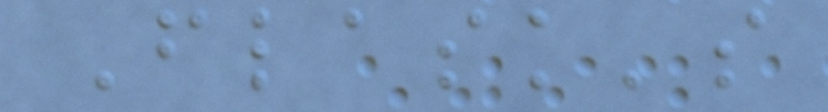Flask's
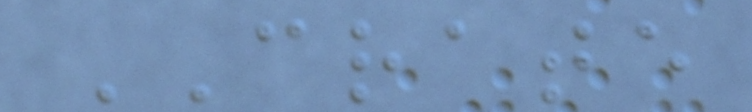CRATE
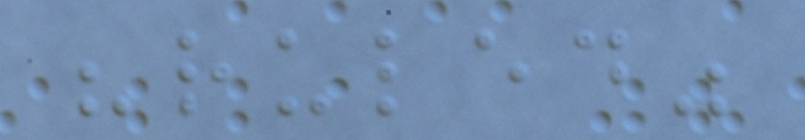"ruled"
